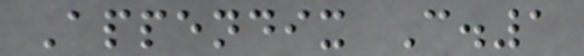Appendix C.1
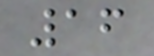16
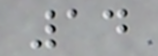14
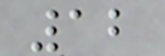12
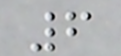6
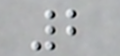2
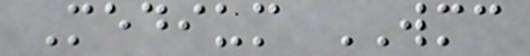Medium WMC
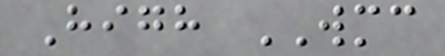High WMC
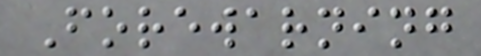Forewarning
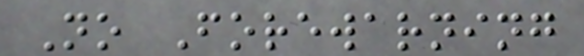No Forewarning
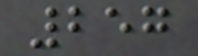257
